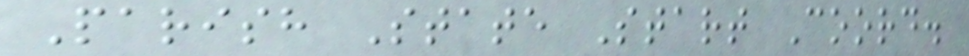Parish State Start Coord.
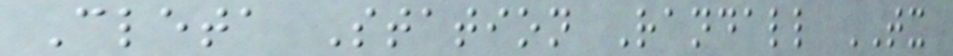Cleta Station Randall TX
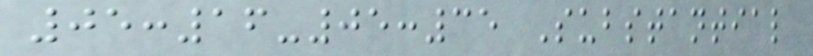05:16-05:35 Substantial
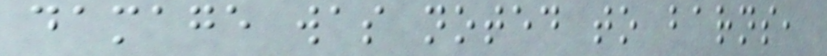damage was noted to barns,
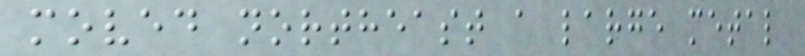moved northeast a large metal
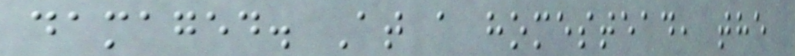damaged. At a homestead, the
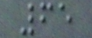65
